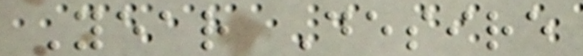Year Desire
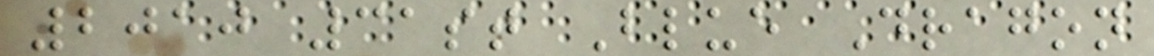2010 31st Blue Dragon
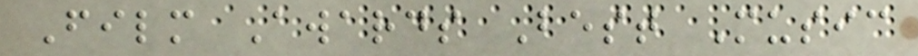Film Awards Best Music
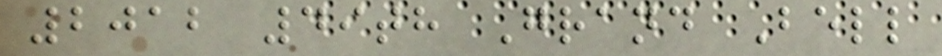2012 49th Grand Bell
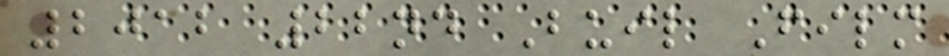2012 22nd Buil Film
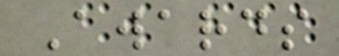Awards
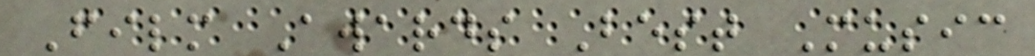Film Awards Best Music
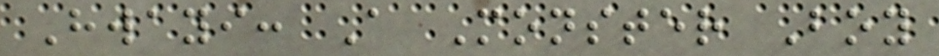Hwayi: A Monster Boy
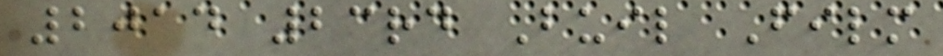2014 23rd Buil Film
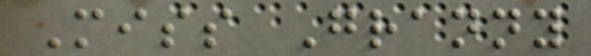Miss Granny
